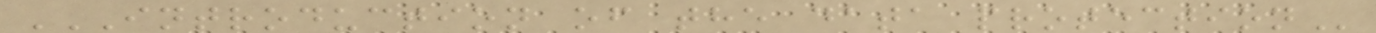INTRODUCTION OF THE DATA PROTECTION
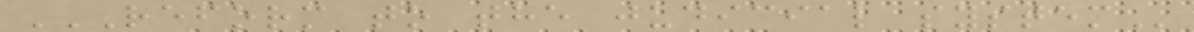REFORM TO THE JUDICIAL SYSTEM
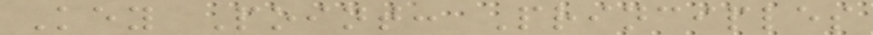Key Point: Principles
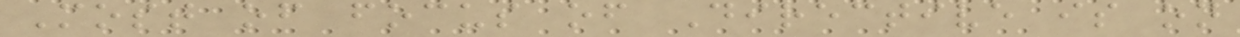Most of focus of Directive is on
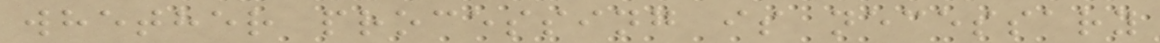whether processing is necessary
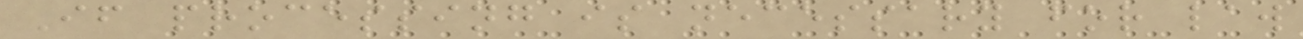If processing is necessary for law
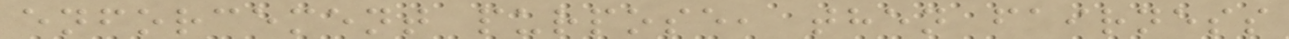enforcement purpose, then fairness
